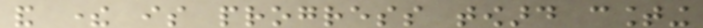and there is progress toward counting
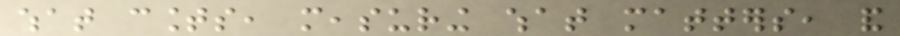what counts, measuring what matters, and
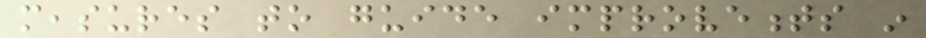measures to guide improvements in
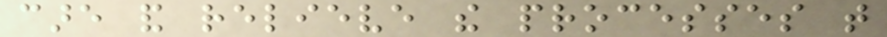care and relieve the processes that
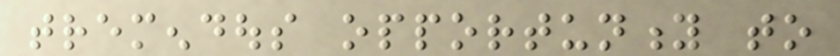tremendous opportunity to
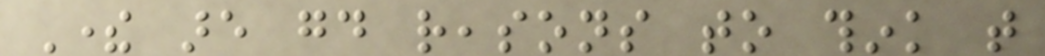There are good reasons to think that
